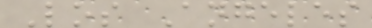Los Angeles
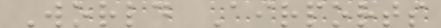World Airports
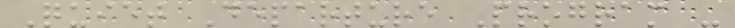Quiet Departure Program -
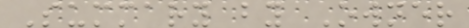Summary by Owner
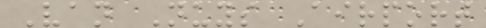Van Nuys Airport
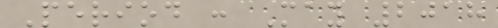Period : May 2018
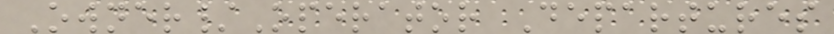Owner/Operator Departures
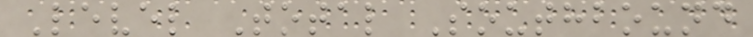Level Total Southbound
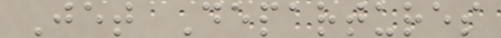Jet Departures
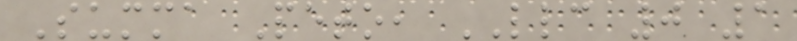Summa Peto, LLC 0 1
